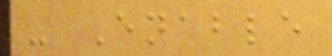- Enable
